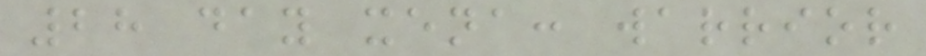28 day xena: warrior
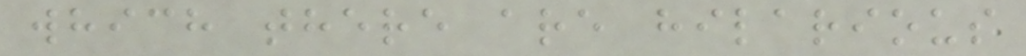which there are hilarious
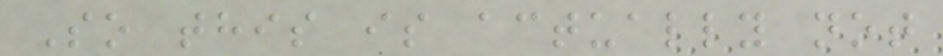So this is actually not
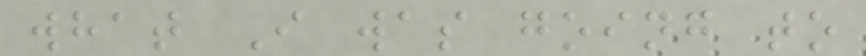what I was going to
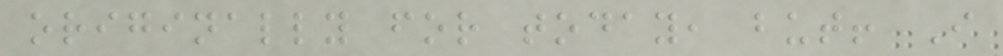originally for today, but! I
